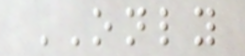ONLY
